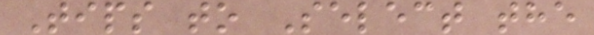Tips to Select the
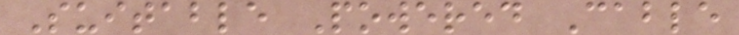Suitable Powered Cable
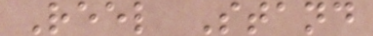Reel Stand
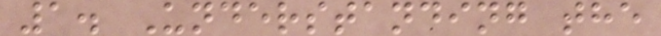1. Understanding the
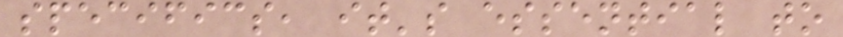specifics, it's essential to
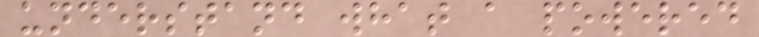understand what a powered
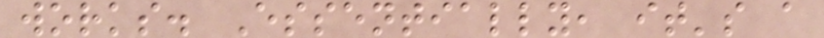works. Essentially, it's a
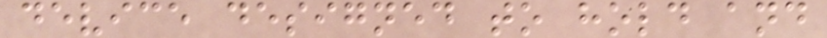device designed to hold and
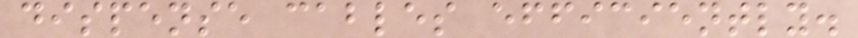dispense cables efficiently.
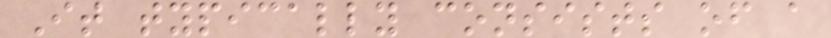It typically consists of a
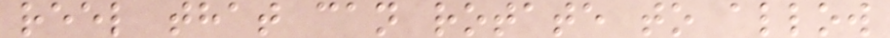reel that can rotate to allow
